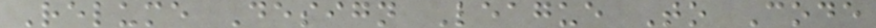Relume Design League To Code
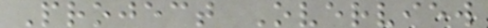Project Overview
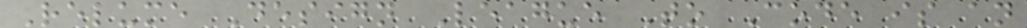Relume Design League To Code is an
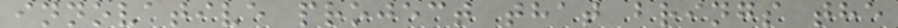innovative project that brings the
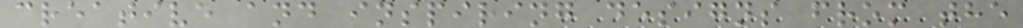creative and inspiring designs from the
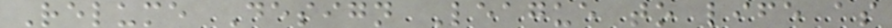Relume Design League to life as
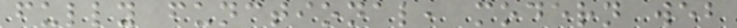fully functional, modern web
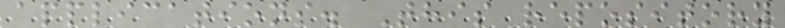applications. This repository
